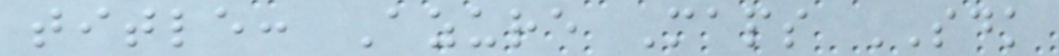title: Azure Maps SDK
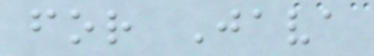for Java
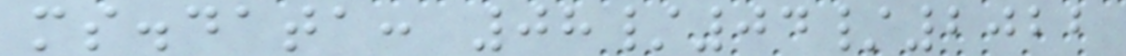ms.data: 08/04/2022
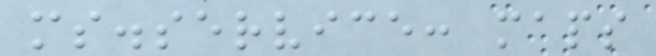ms.service: maps
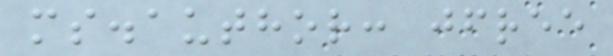ms.author: jfree
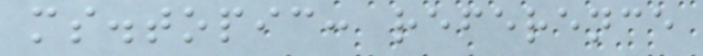ms.topic: reference
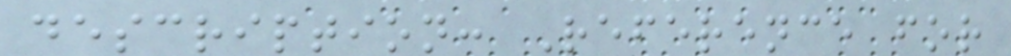description: Reference for
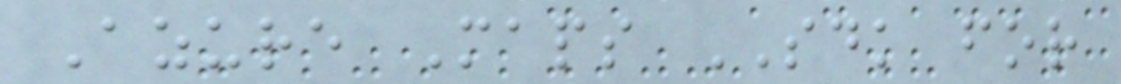Azure Maps SDK for
